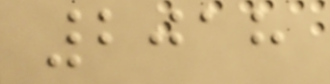2018
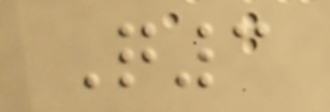Q3
